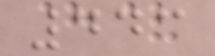443
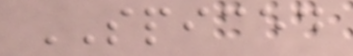SPICED
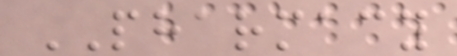PHARMACY
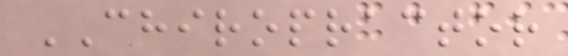CHIROPRACTOR
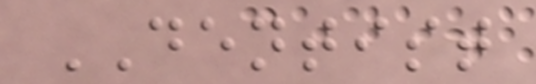DENTIST
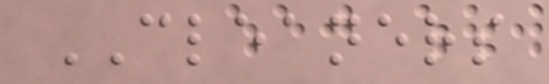CLEANERS
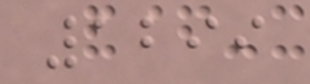1299
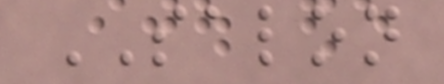SALON
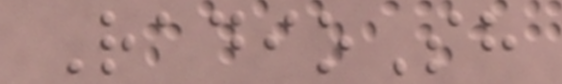RadioSh
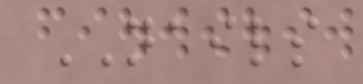NAILS
